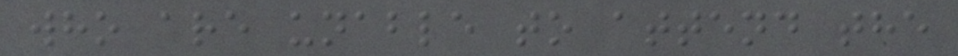who are unable to attend the
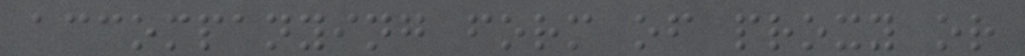accompanying form of proxy or
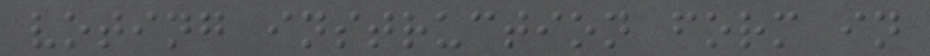voting instruction form in
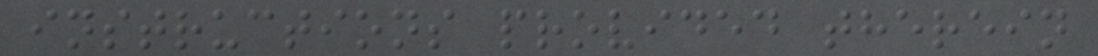instructions provided therein
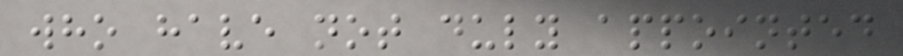who have not duly appointed
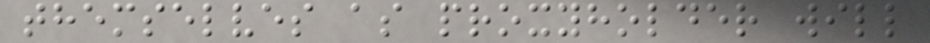themselves as proxyholder will
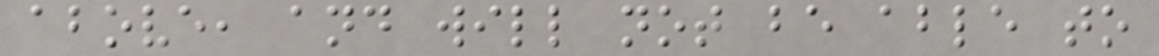above, and will not be able to
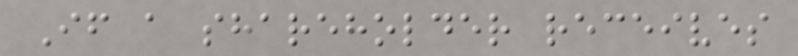If a shareholder receives
